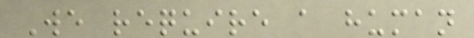We require a human
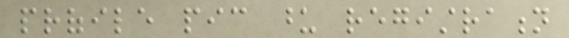profile pic upon registration
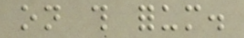on this forum.
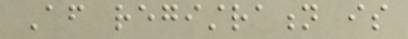After registration is
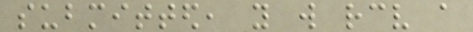submitted, you will receive a
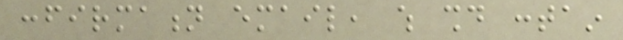confirmation email, which should contain
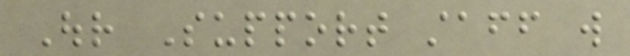Our Support staff will
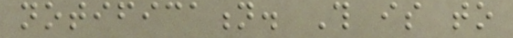notification. This is to
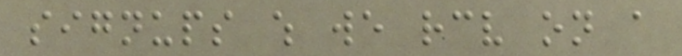signups which we receive on a
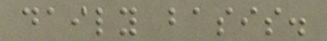daily basis.
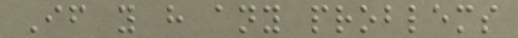If you have any problems
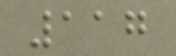117
